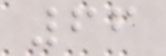66
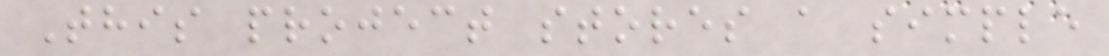This project stores a simple
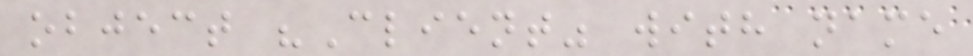object "Client" with name
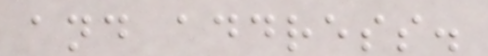and address.
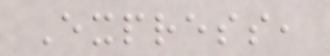Express,
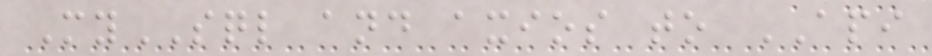MySQL and axios to API
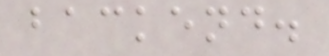backend.
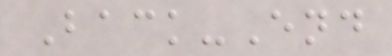Back-End
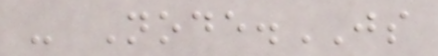- Node.JS
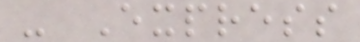- Express
